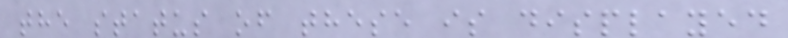the status of these is displayed
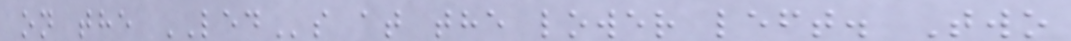on the LEDs at the lower left. Two
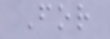For
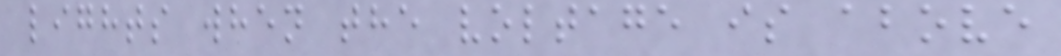lights when the voltage is above
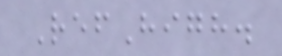RefHigh.
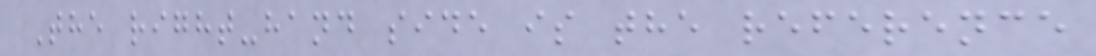The right-hand side is the reference
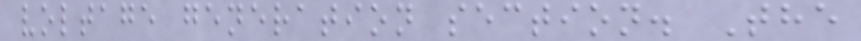voltage generation section. The
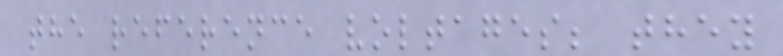the reference voltages; they
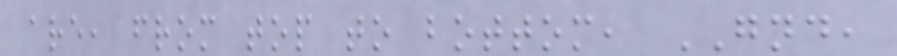are, from top to bottom, GND,
